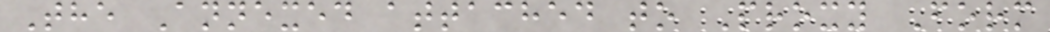The Annexed attached to Proxy Form
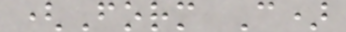(Form C)
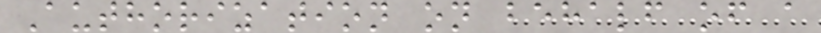Authorization on behalf of a
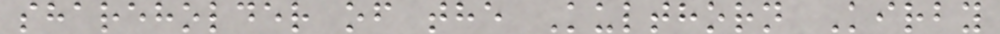shareholder of the Kulthorn Kirby
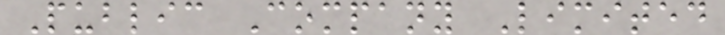Public Company Limited
